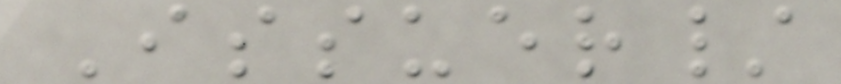Issuer/
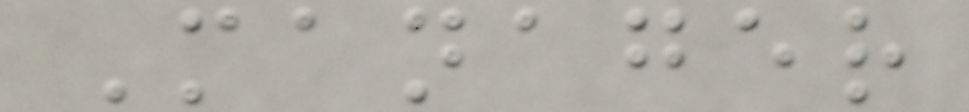Manager
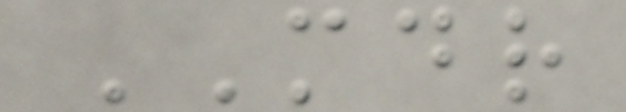MDR
